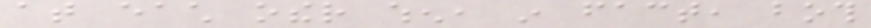at each other when, in fact, both
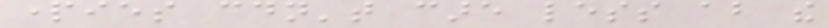parties couldn't care less about the
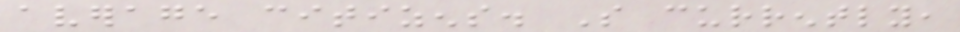average citizens. So currently,
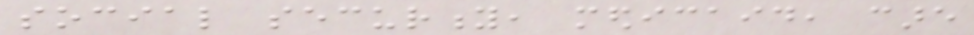social security, medicaid, care
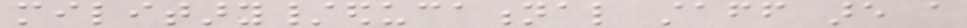military/educational staff are a
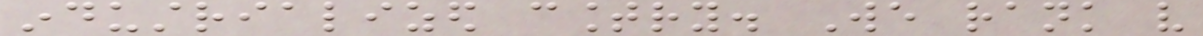industrialized country. We rank very
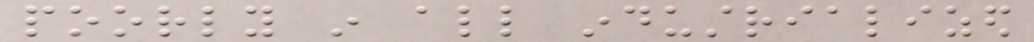poorly in all industrialized
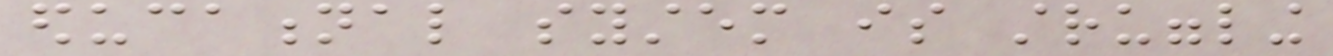educational system is struggling
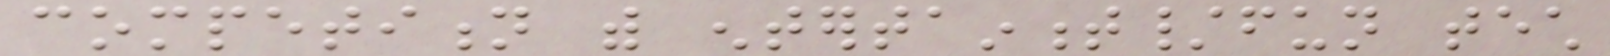competition with entertainment/fun tech
